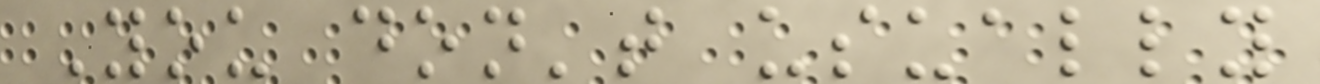You don't usually
